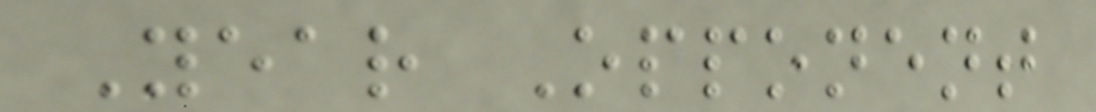Year Opponent
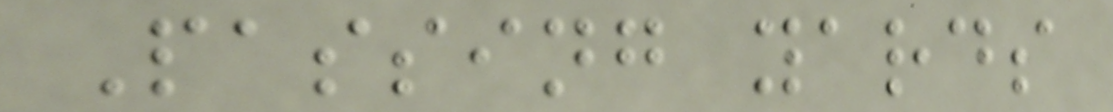Passing yards
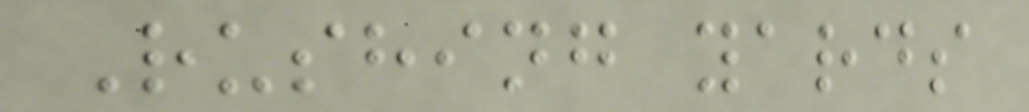Rushing yards
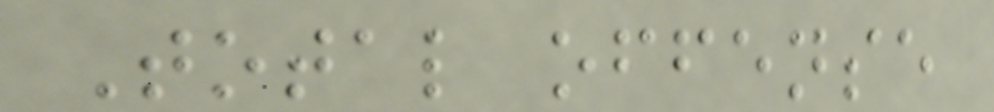Total offense
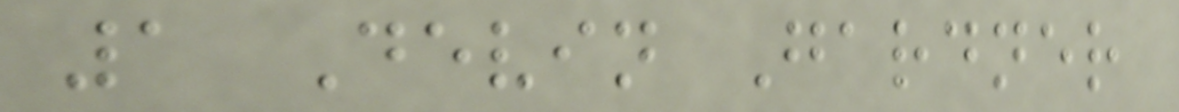1 Devin Gardner
